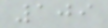109
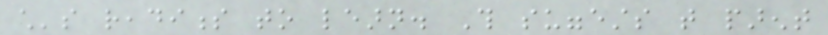child's readiness to learn. This suggests that parent
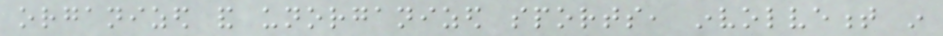organized and unorganized sports, involvement in
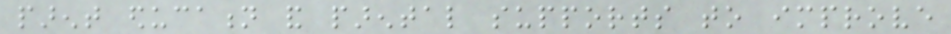parent education and parental supports to improve
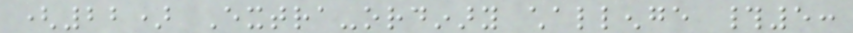(22) Extra-ordinary challenge #5:
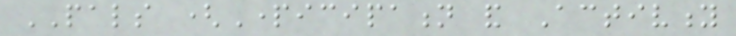PALS (Participation and Activity
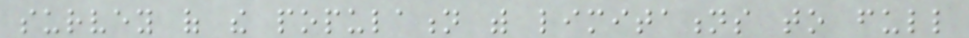survey of the population with limitations to full
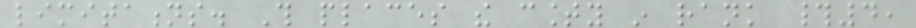limitations. This places the county in rank #4,
